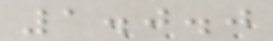1.0.0
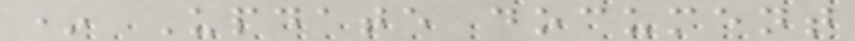* Update document
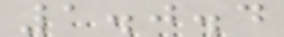1.0.4
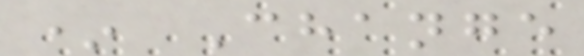* Change
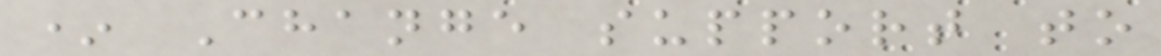* Change support to
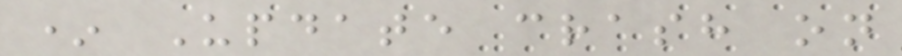* Update crash on
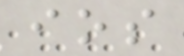ios
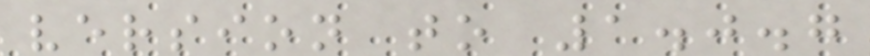version to 1.0.7
